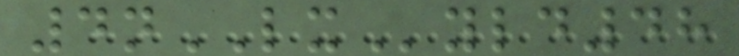4nLXyld48
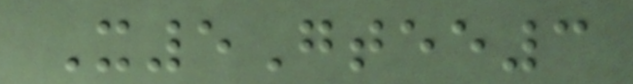X5Gtee3
